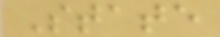State
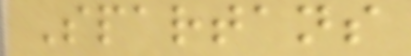Spartans
